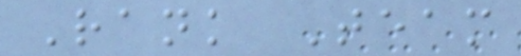Rank Team
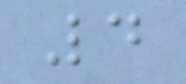4
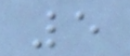5
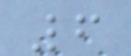6
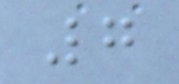7
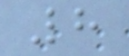8
